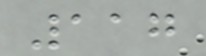117
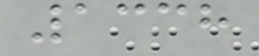1338
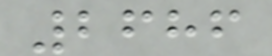2686
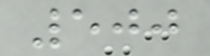500
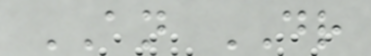AN DR
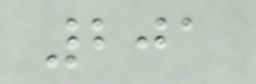201
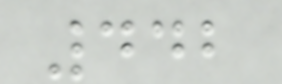442
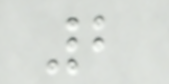2
